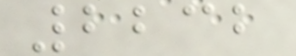2232
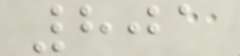801
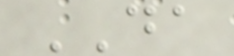DA
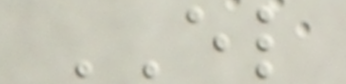EL
